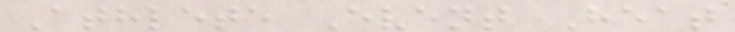Athlete Event Heat
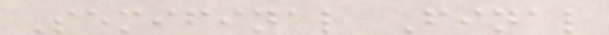Semifinal Final
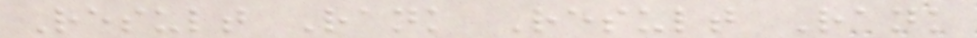Result Rank Result Rank
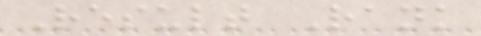Result Rank
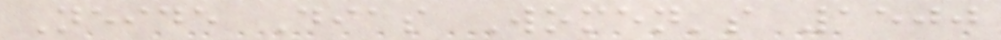Neide Dias Women's 1500
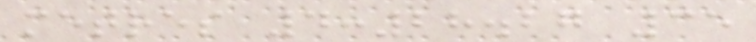metres 4:28.27 35
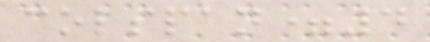colspan=4
